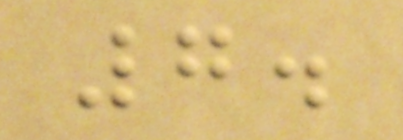7.
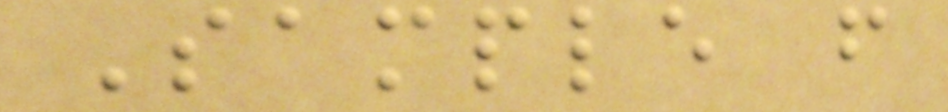Sample from
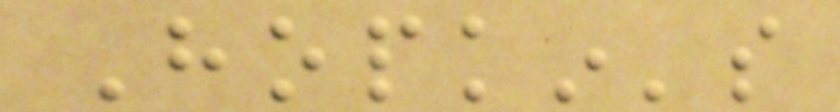Hopkin's
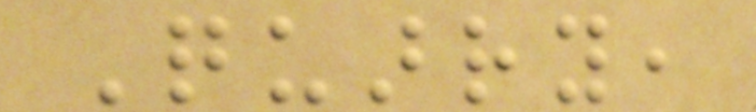Quarry,
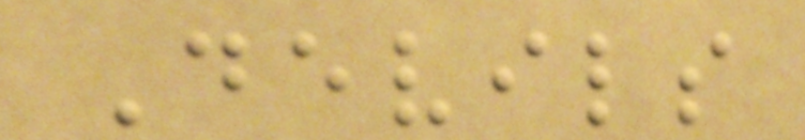Devils
